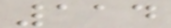114
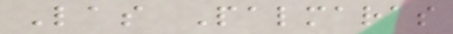Las Palmaras
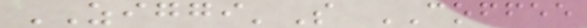ZIGGI'S COFFEE
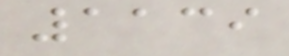1139
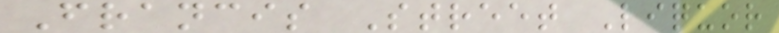Francis Street Liquor
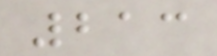213
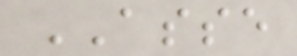ASSE
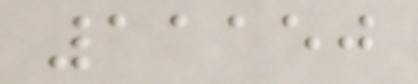11150
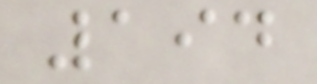194
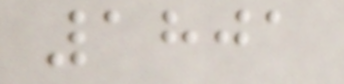1801
